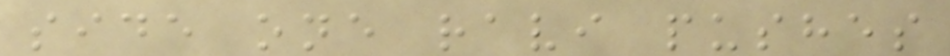side one ravi pushes
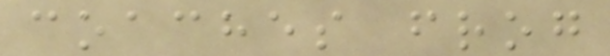coaches frog
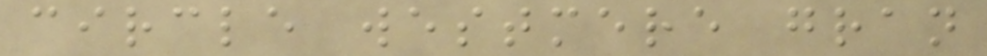circle westmere gran
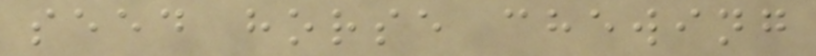seed horse chewing
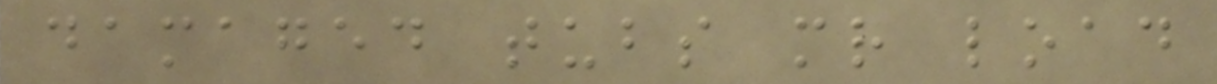damaged tubs mr load
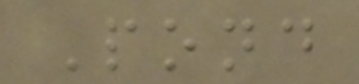Pond
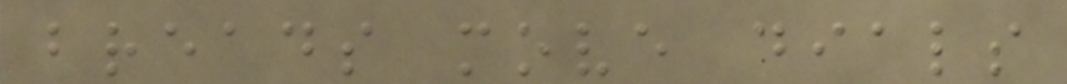breads move dials
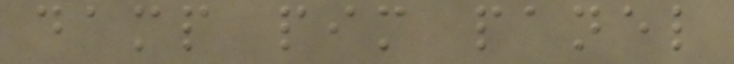damp pim panel
